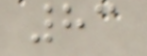83
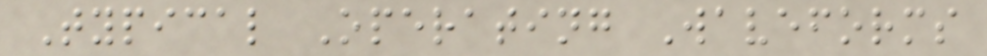Typical Operating Waveforms
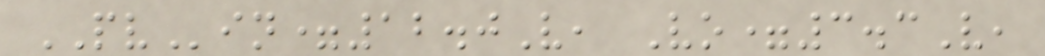PVin=12.0V, Vo=3.3V,
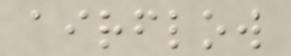airflow
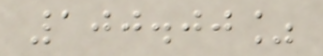100.00%
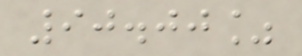90.00%
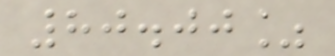80.00%
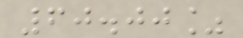60.00%
